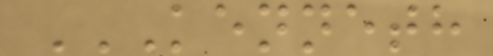KENNETH
